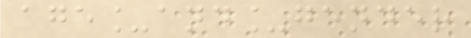age_and_gender
